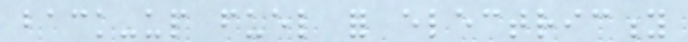back-up fuel for electricity
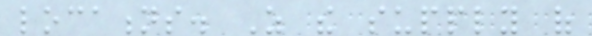locations. As the supply of
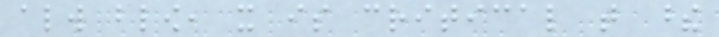always blow, it is critical that these
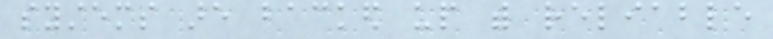systems are backed up with reliable
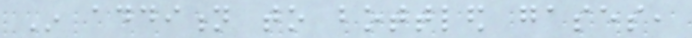In addition to bottled gases,
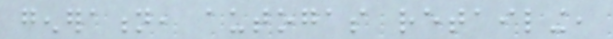generation, autogas retailing,
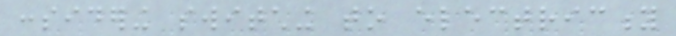considering switching to electricity
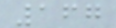167
